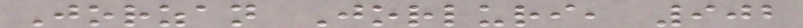Jorzan Jorluri, 902
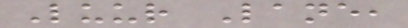Luur Lane,
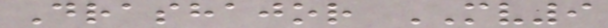Drashajor MV9
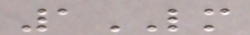1LM
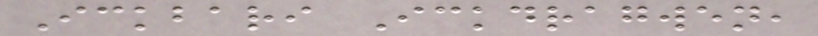Ickbari Ickdragwen,
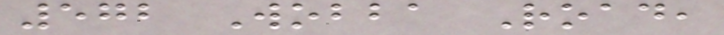572 Wobba Road,
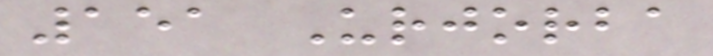151 Urjorba
